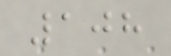108
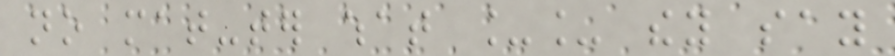no mat-ter what __ they say
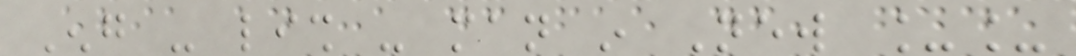Eng - lish - man in New __
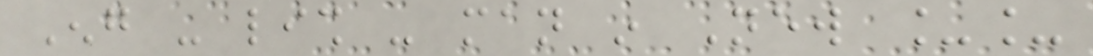Eng - lish - man in New __
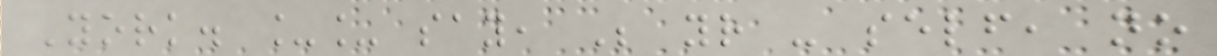York. __ say, Be your - self, no
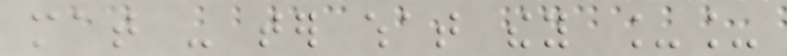mat - ter what they __
